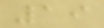19
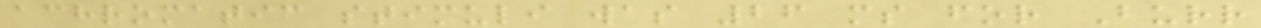achromatic stimuli was 26 ms for Burr
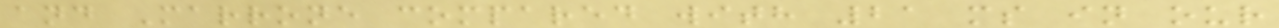and Marrone compared with 21 ms in our
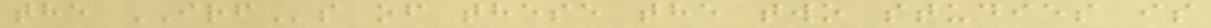the IRFs of these the two studies is
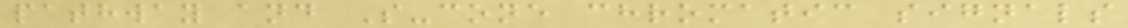pathway and S-cone chromatic signals
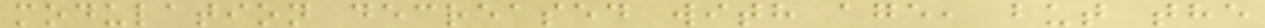modulation decreased with age, but the
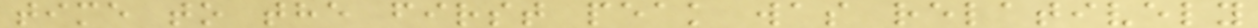time to the first peak was relatively
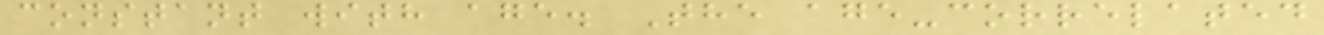constant with age. The age-correlated
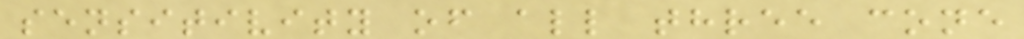sensitivity of all three cone
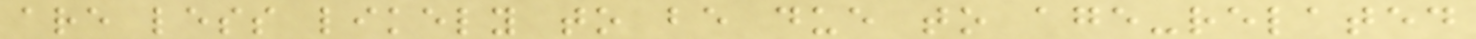are less likely to be due to age-related
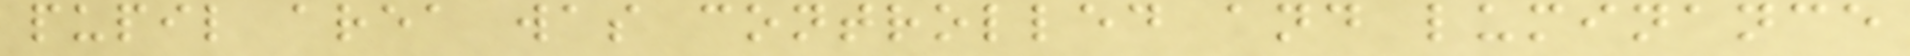pupil area was controlled and luminance
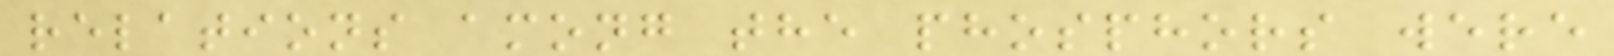relations among the phosphors were
